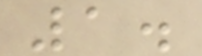1.
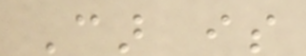Car is
